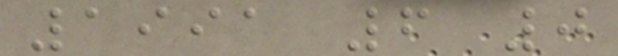1991 6 0
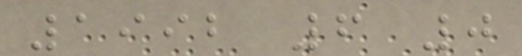1992 6 0
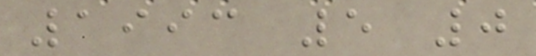1993 5 0
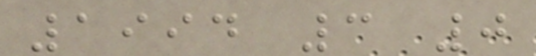1994 3 0
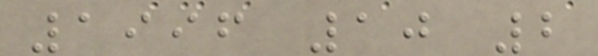1996 10 2
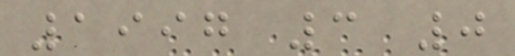1997 3 0
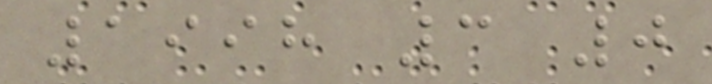1998 3 0
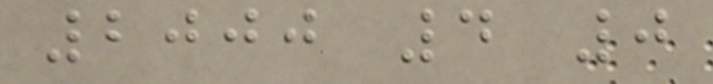2000 4 0
